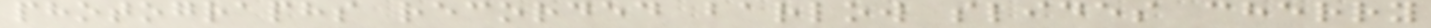photographs recorded barlow slides cherry
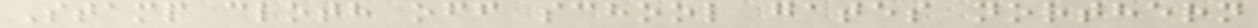Stamp cloth off school gates northern
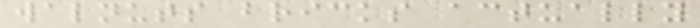walnuts bricks actually
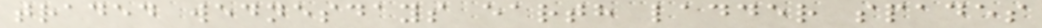traded wednesdays earth ladder spades
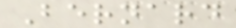Bernard
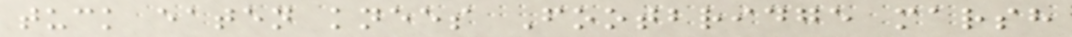tuck eaten knees Footbridge marsh
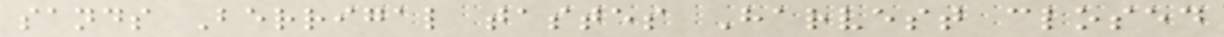sands Berrigal tastes Harvest closed
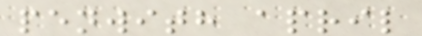penwith april
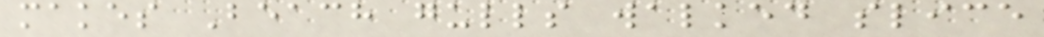makes Beach gulls walked slice
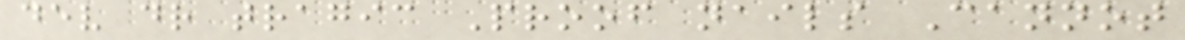dev dr tragic Proof nails Cannot
